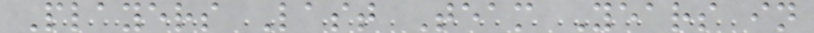Players Last Team Years in
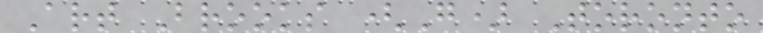Art Brooks (G) Toronto
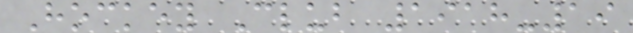Hockey Club 1918-19
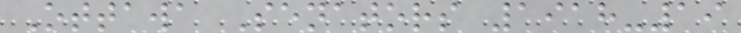Ottawa Senators 1918-19
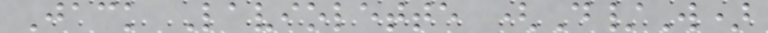Jack Laviolette (D/W)
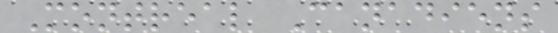Montreal Canadiens
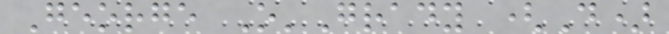George O'Grady (D)
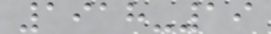1918-19
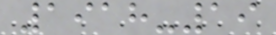1918-19
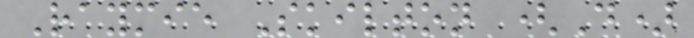Raymie Skilton (D)
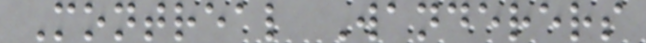Montreal Wanderers
